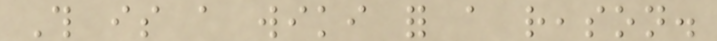This is a wiki for a reason.
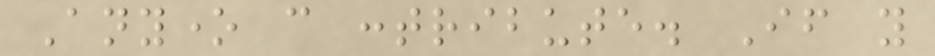Anyone can contribute. If you
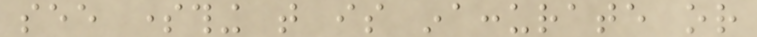see something that is inaccurate or
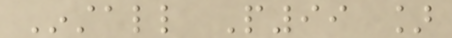Install P99 ]
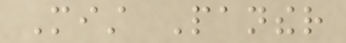Mist Panther
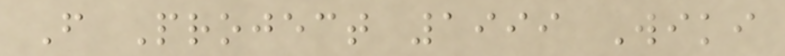From Project 1999 Wiki
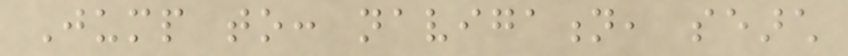Jump to: navigation, search
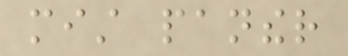mist panther
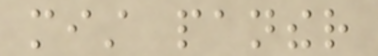mist panther
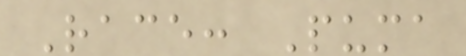Race: Puma
